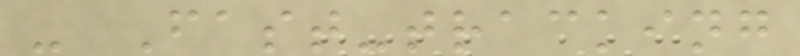- Fast-tracking
